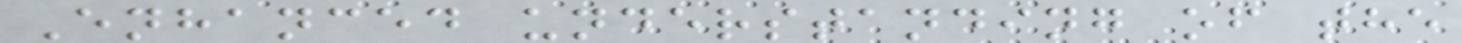Enhanced understanding of the
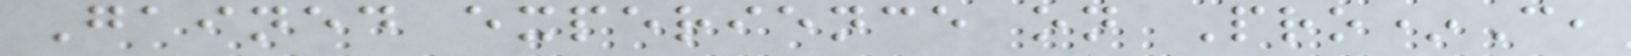Gained experience on Pro*C,
